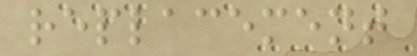replacement
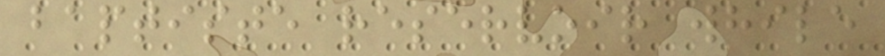baptiste reservoir while
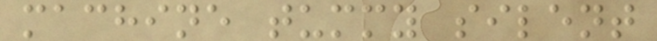machine tummy silent
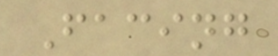Facing
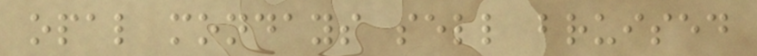opal mondays sell bruised
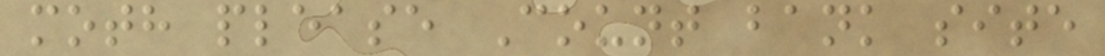moth please Count bank site
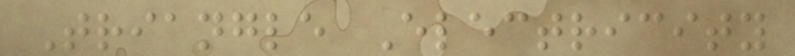Triangle Electricity
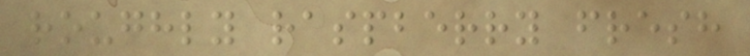roughly raspberry fresh
